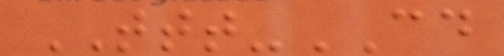TTT-CD
